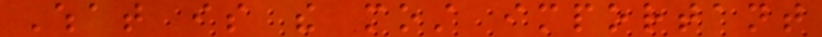What is the most important
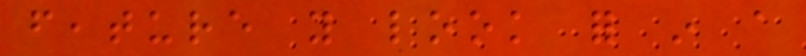feature you look for in a
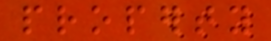property
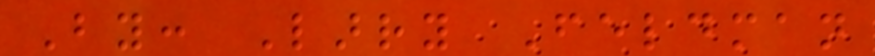By: Larry Feldman
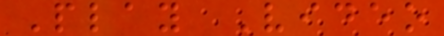Play Video
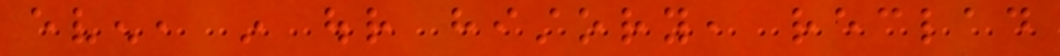even, in our history, reclad
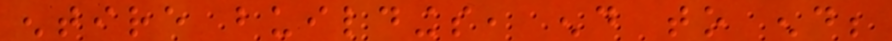entire buildings, end to end;
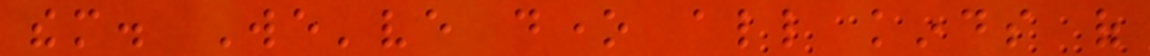them. We've done all kinds of
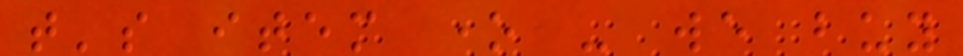that's item one - we buy
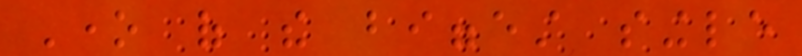One of the biggest single
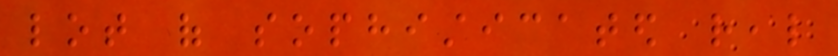lot of sophisticated real
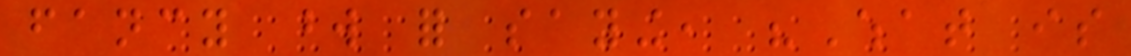fancy word for saying, "What is
